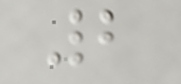2
